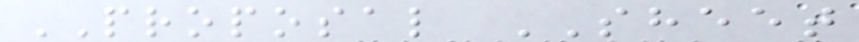PROPOSAL SHEET
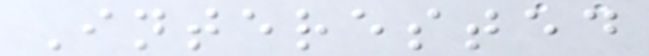Interested
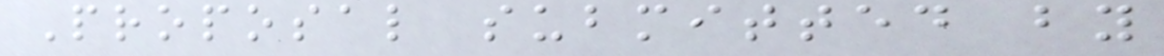Proposal submitted by
